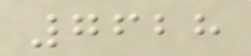7628
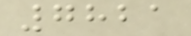7821
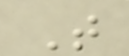T
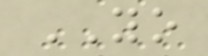YO
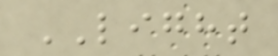LIGHT
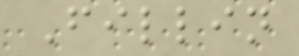Fillin
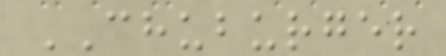CHUBURGER
